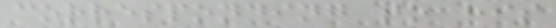corresponding to his
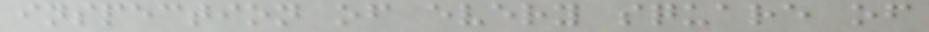inspection of every square of
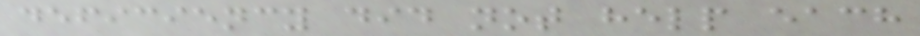deficiency did not help each
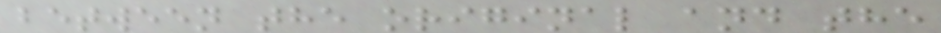between the original and the
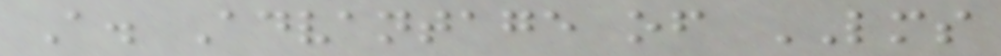A. Advantage of LMS
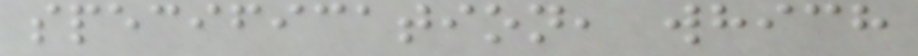specification, which
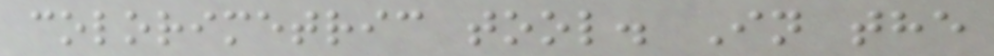colorimetric tool. In the
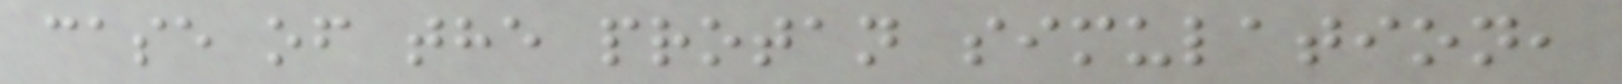case of the protan simulation,
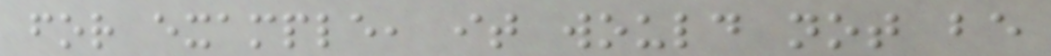for example, it would not be
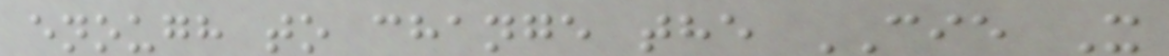enough to change the CIE X
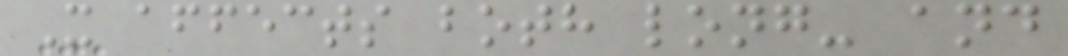X affects both long- and
